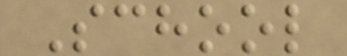School
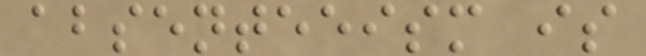absenteeism is
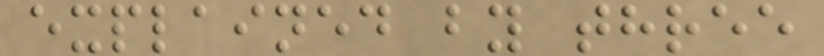explained by three
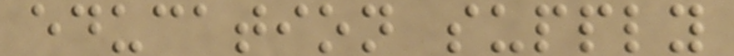education supply
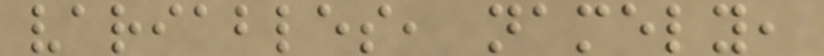variables, namely,
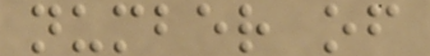number of
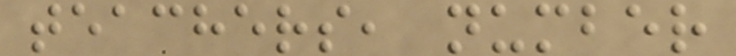teachers, number
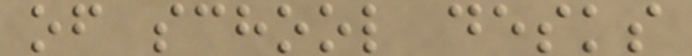of school desks
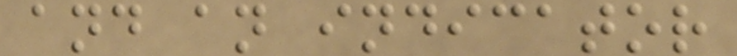and an indicator
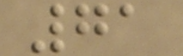71
